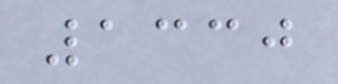1330
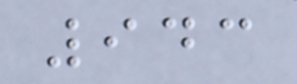943
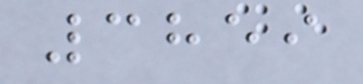3859
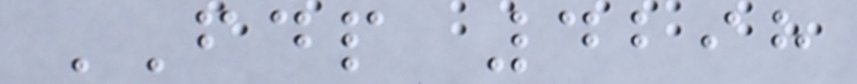FDP 4298
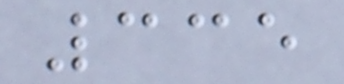335
